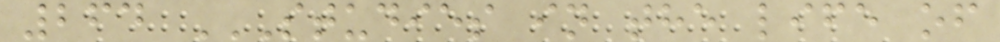264 STUDIES IN THE LIFE OF
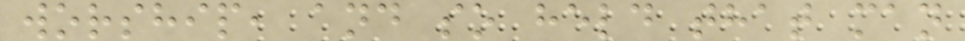worship, and so held that man
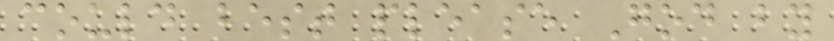could best please God by
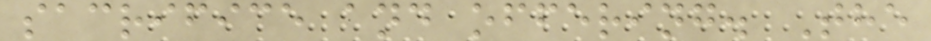sacrifice and offering. The
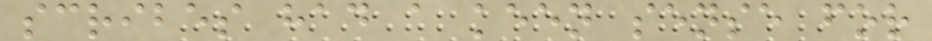scribes had a keen sense for
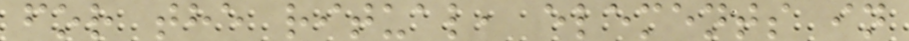for the ritual, elements in
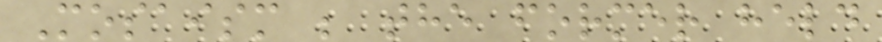Mosaism ; the former held
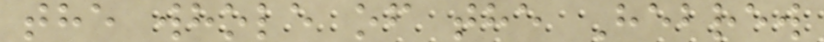the whole of the Hebrew
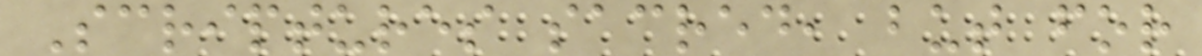Scriptures sacred, but for
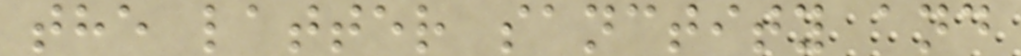the latter sanctity and
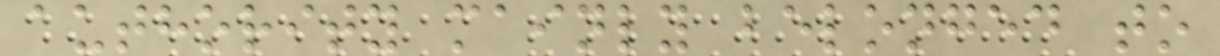authority mainly belonged to
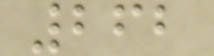262
